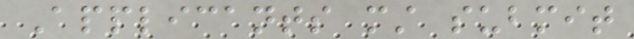Applicants must submit
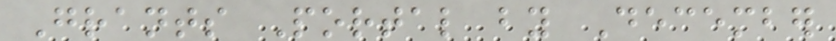Grants Portal by December
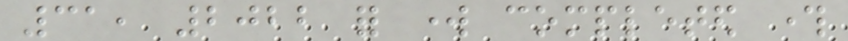31, 2022 for work completed through
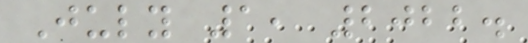July 1, 2022.
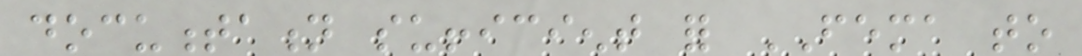documentation sufficient for FEMA to
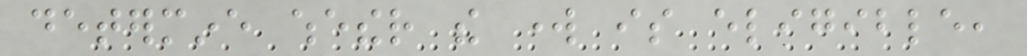determine whether the work is eligible,
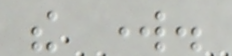the work.
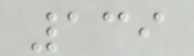139
